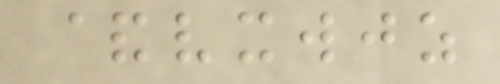&vxwjz
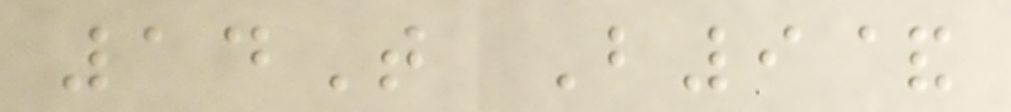14T B9&
